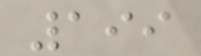199
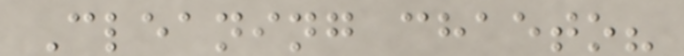Cleaning chaeto?
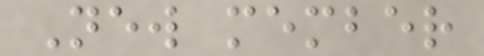New member
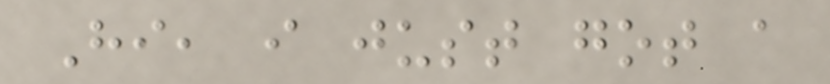Hi, i just got a
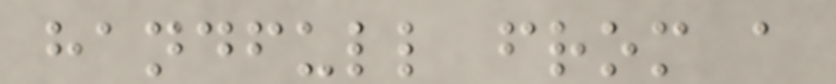handfull from a
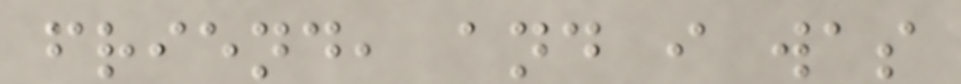friend, and i was
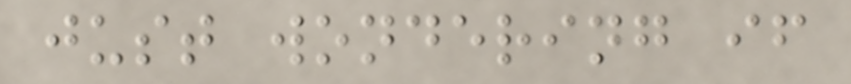just wondering if
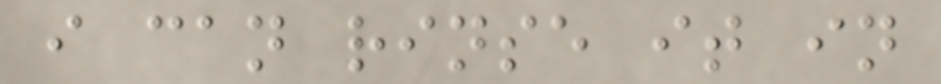i can rinse it in
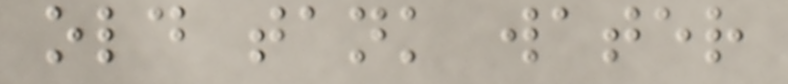old tank water
